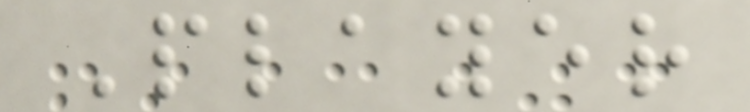Player
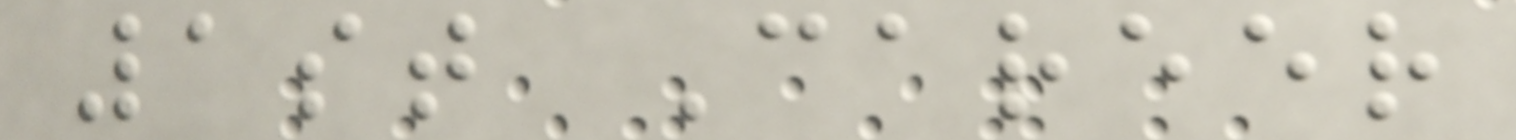1st Career
